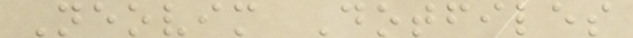Neovim Dotfiles
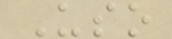Uso
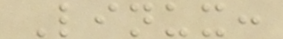Linux:
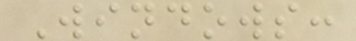Windows:
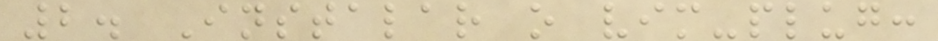2. Instalar o vim-plug:
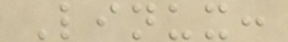Linux:
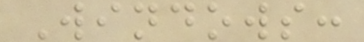Windows:
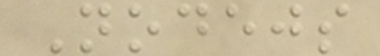Nodejs
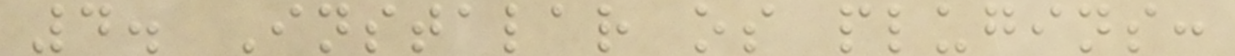4. Instalar os plugins:
